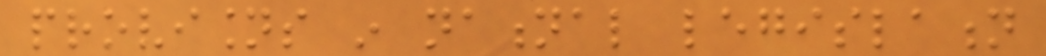provisions in national legislation
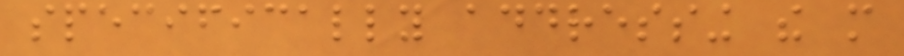specifically addressing the more
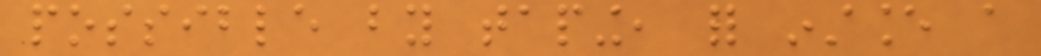possible by taping, for instance a
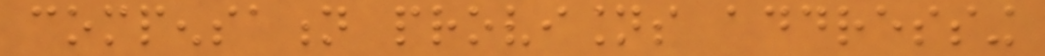compensation provisions addressing
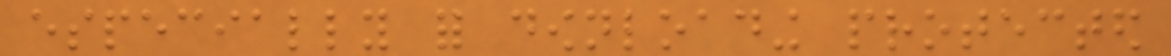especially for downloading protected
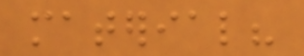material?
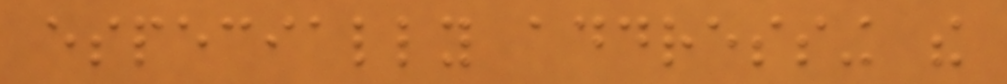especially addressing the
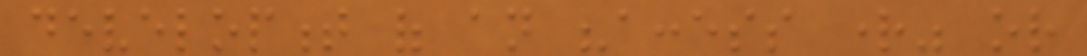development of an "access right" or
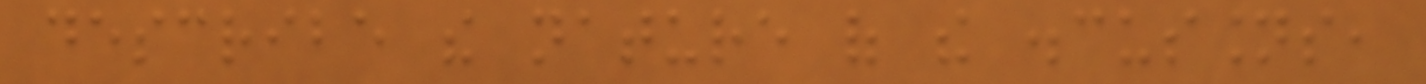describe the nature of the discussions,
